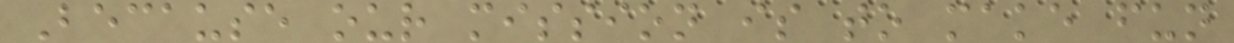Because our mission is to make fun
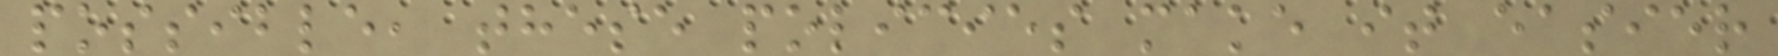possible, these policies make it easier
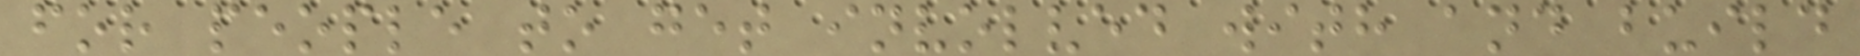for people to get involved with and build
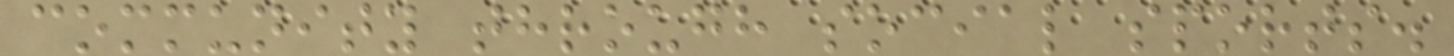community through social sports.
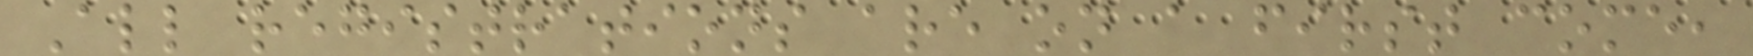All registrations are on a first come,
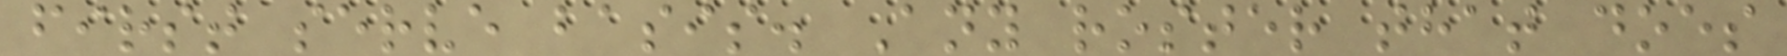first serve basis. Any roster that does
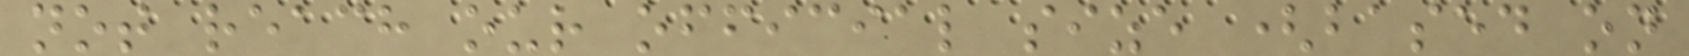not reach our official size (based on
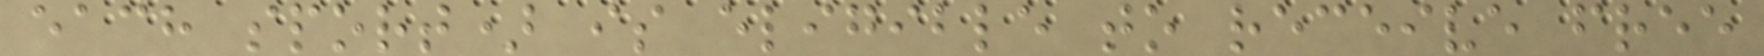each sport) is eligible to receive free
